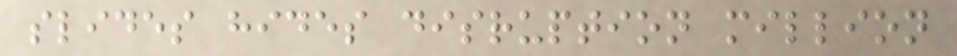slides hides disruption million
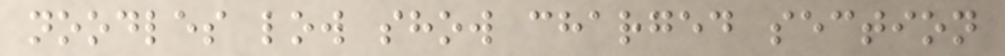noodles low show charged section
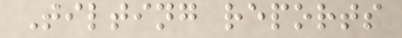Tilting reports
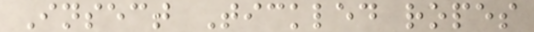Insect Tickled ropes
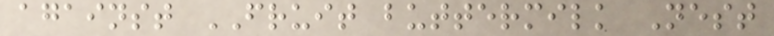against FRUIT buttermilk Nest
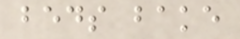beds bake
